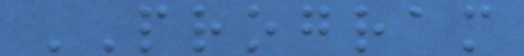PROGRAM
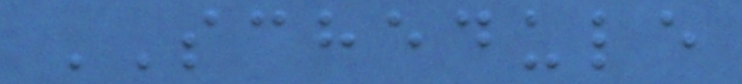SCHEDULE
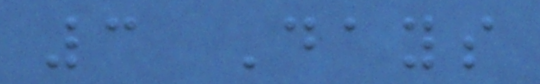3 Days
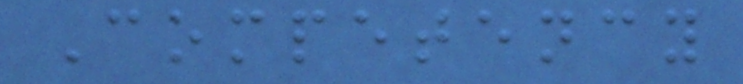Competency
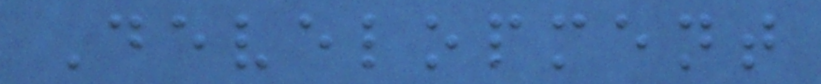Development
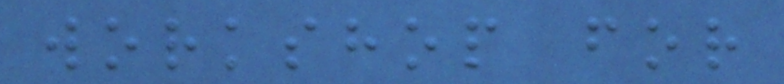workshop for
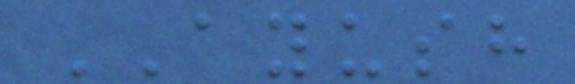AYUSH
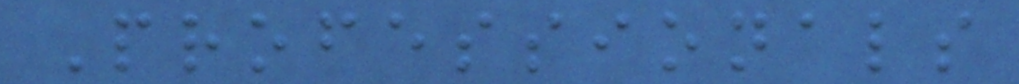Professionals
